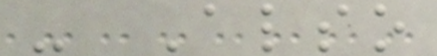- Also
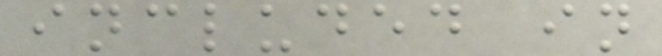included in
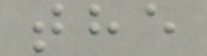the
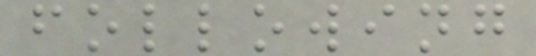following
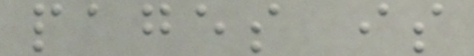pages is
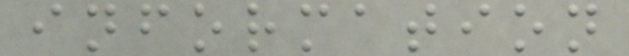information
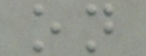on
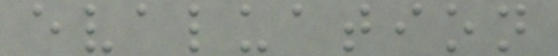evaluation
